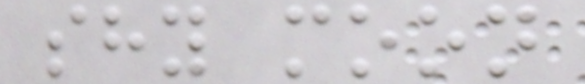shy moon
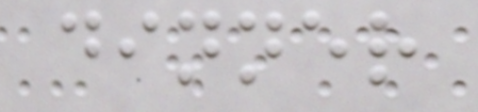dinner
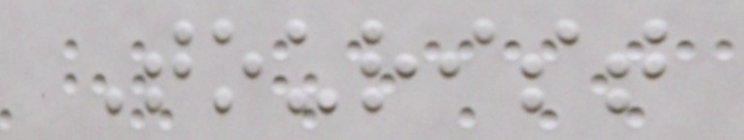Tourist
